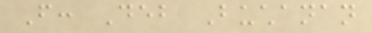From: Deb Buchanan
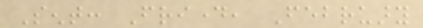Sent: Friday, February
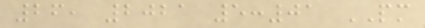26, 2021 5:01 PM
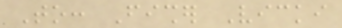To: Fisher Vicki
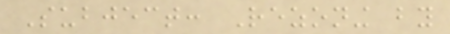Subject: Rezoning by
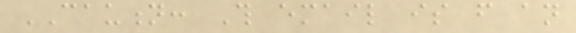CAUTION: This email is from an
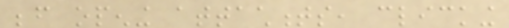before opening attachments, clicking
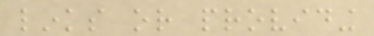links or providing
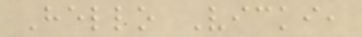Hello Vicki,
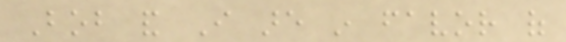Bob and I are in favor of
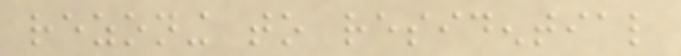rezoning to residential
